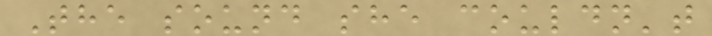The sound she couldn't
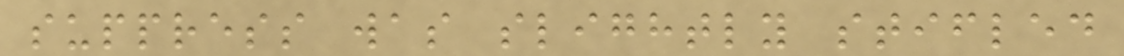suppress was slightly stifled
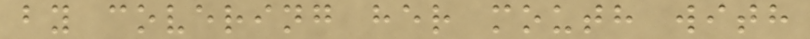by covering her mouth with
